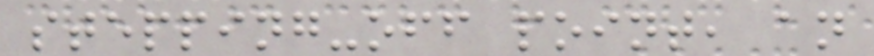stepping-off point, an
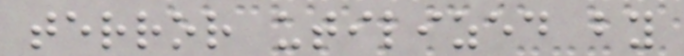terror utilized by
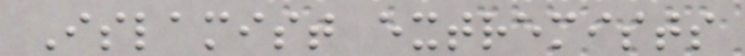Islamist extremists
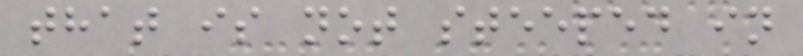that is not steeped in
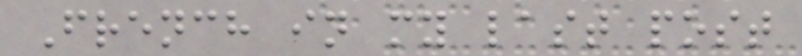French in my last post
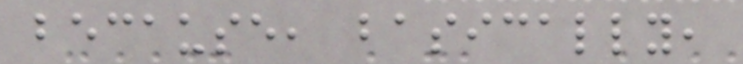because, basically,
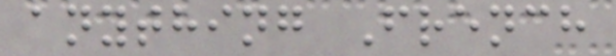anything French
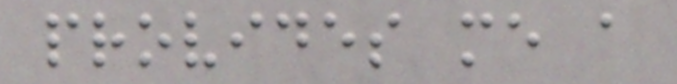provides me a
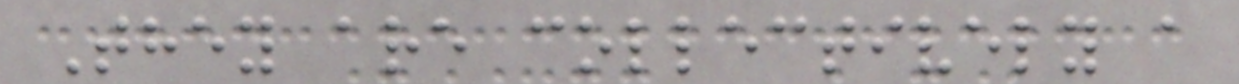They are collectively a
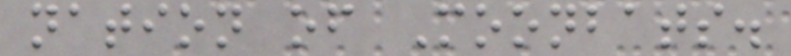nation of Moonbats.
